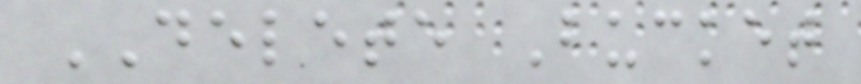DELETE Bucket
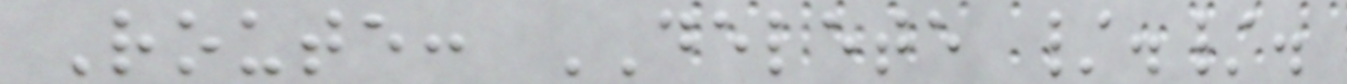Route: DELETE /./.
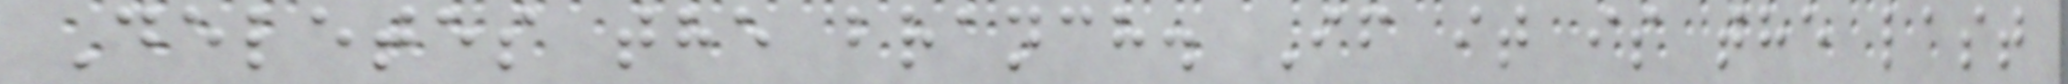Deletes the branch. If it is the last
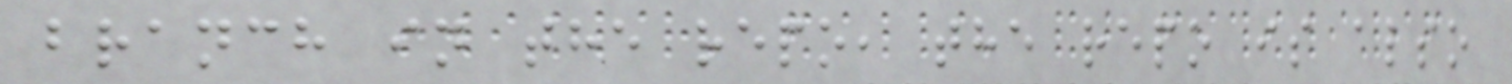branch in the repo, the repo is also
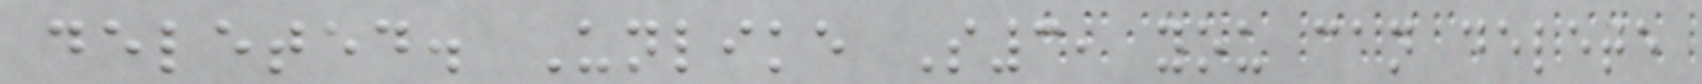deleted. Unlike S3, you can delete
